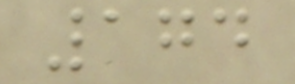174
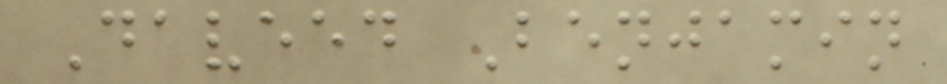Daveed Benjamin
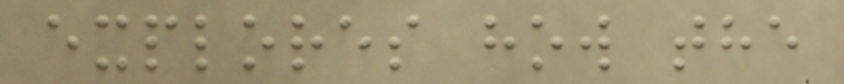explores how the
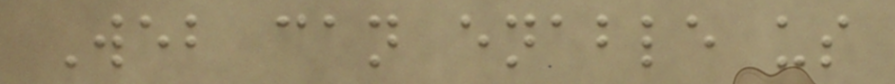Web can enable us
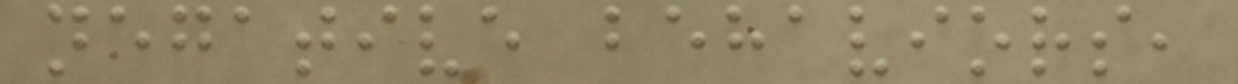negative behaviors,
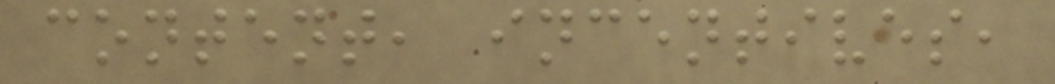content, incentives,
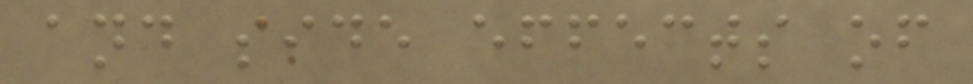and side effects of
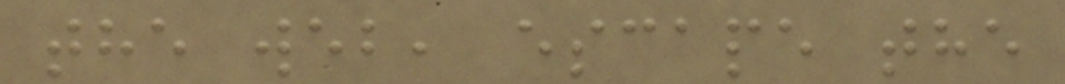the web, escape the
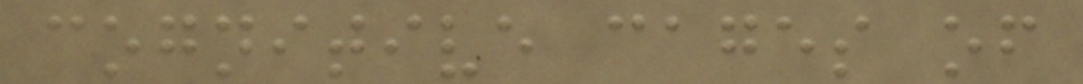cognitive cages of
